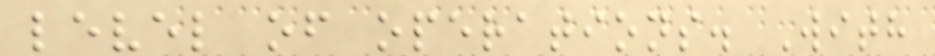level of operations. With
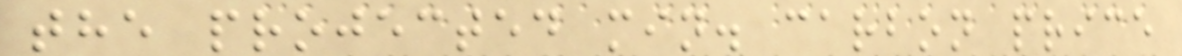the projected min. carbon price
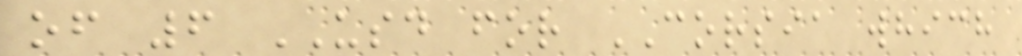of 6 USD for CORSIA which
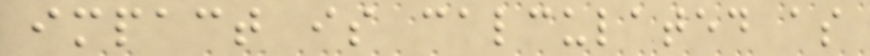impact is calculated as
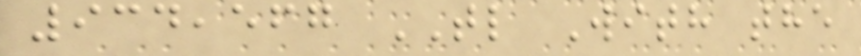934,567 TL With the
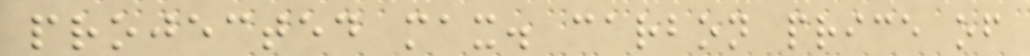projected max. carbon price of
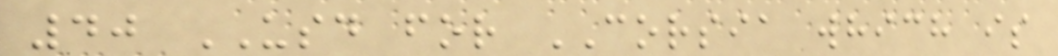40 USD for CORSIA which is
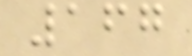167
